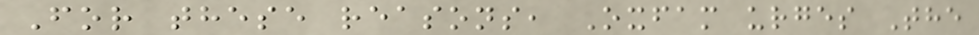For these reasons, Oxfam urges The
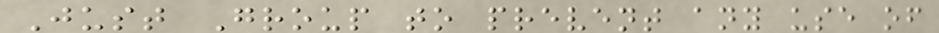Just Group to prevent any use of
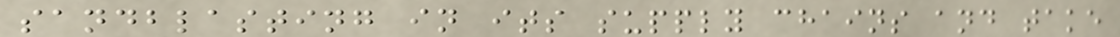sandblasting in its supply chains and take
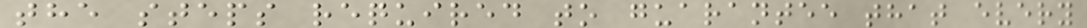the steps required to guarantee that every
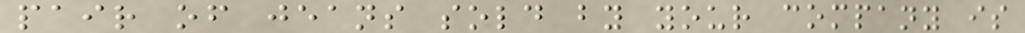pair of jeans sold by your company is
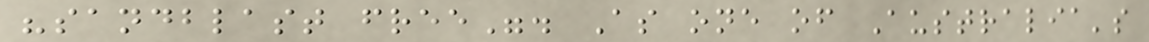"sandblast free". As one of Australia's
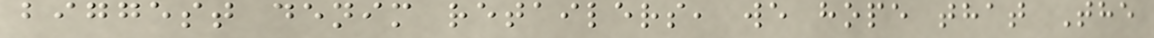biggest denim retailers, we hope that The
